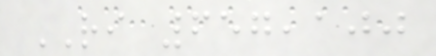RI 657,100
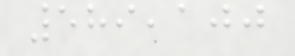589,100
